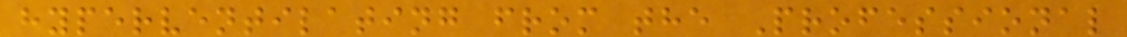hyperventilating from the Professional
